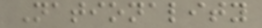Nationality
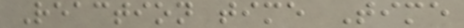Reaction time Time
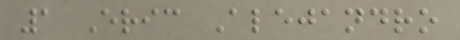1 Eric Alejandro
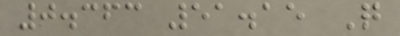0.363 51.15 Q
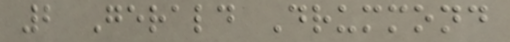2 Gerald Drummond
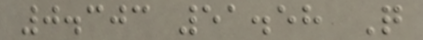0.303 51.58 Q
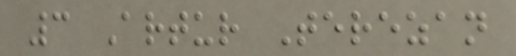3 Artur Terezan
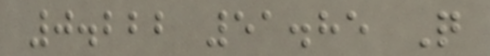0.222 51.85 Q
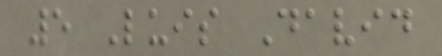5 Luis David
